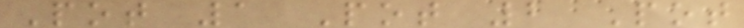Pot 1 Pot 2 Pot
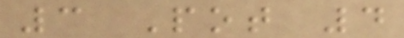3 Pot 4
